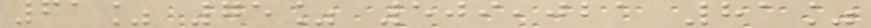61% 75% 509,021 81%
